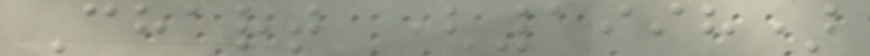Chart (1998)
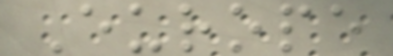Europe
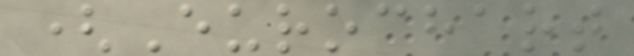(Eurochart
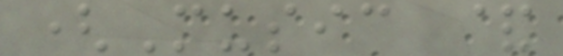(Music &
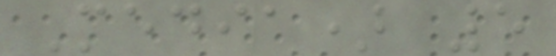Media) 5
